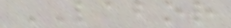LABOR
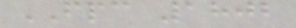FPC 1802
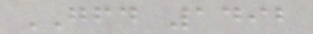GFD 1492
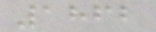1862
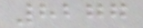8277
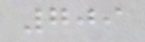709
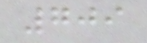709
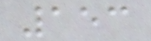153
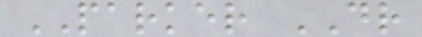PARKER DR
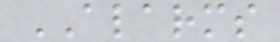ALARMS
